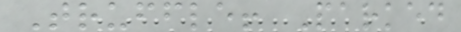Truffle! Parked
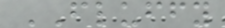FLUFFY
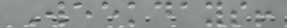Weekdays!
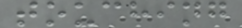touching
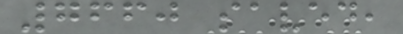7660 saved,
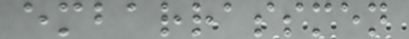embarrassmen
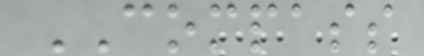COMPASS
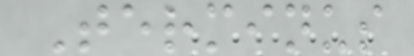Terminus
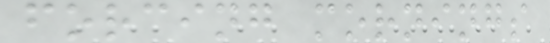forcing mornings
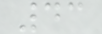43
